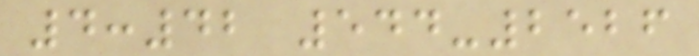4:42 544-2526
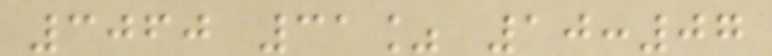3060 31% 10:07
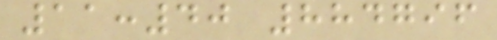11:40 884796
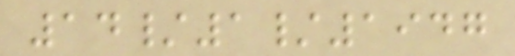14/1/1947
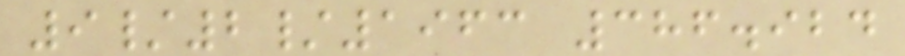9/2/1963 386.924
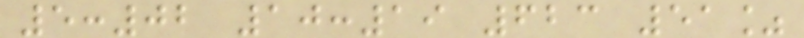5:02 10:19 623 51%
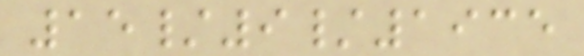15/9/1935
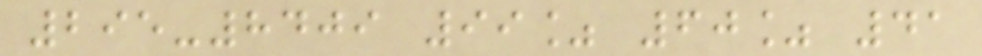295-8409 99% 60% 41
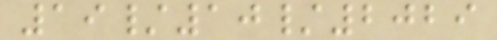19/10/2029
